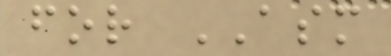for ASM
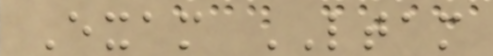Exam LTAM
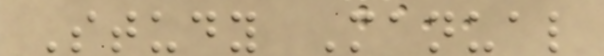Study Manual
